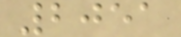2051
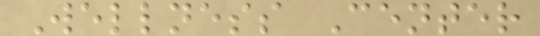Wellness Center
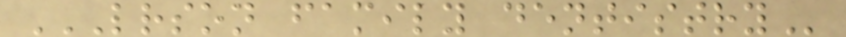LRSON FAMILY DENTISTRY
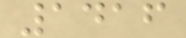1416
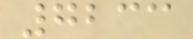7233
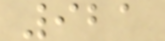921
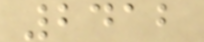2412
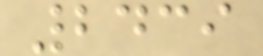2439
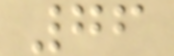76
